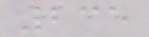235
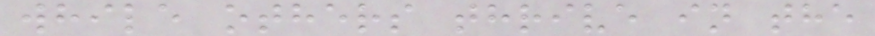while others thrive in the
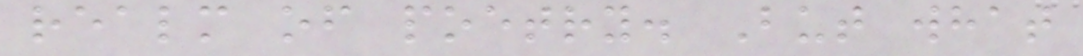realm of poetry. But what
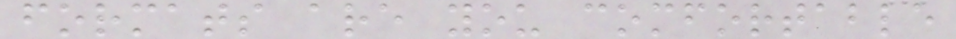formats are you comfortable
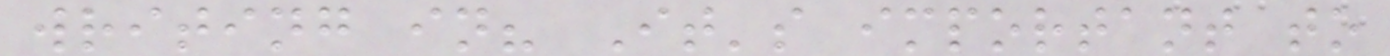writing in? It's important to
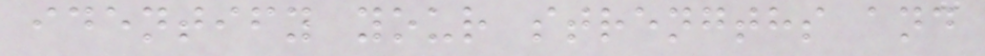identify your strengths and
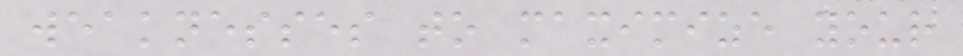weaknesses to maximize your
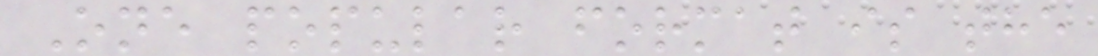One popular format is the
